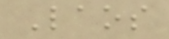Laos
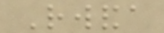Rwanda
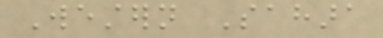Western Sahara
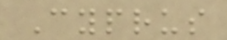Cyprus
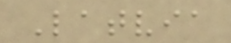Latvia
